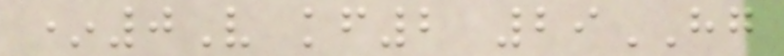*0V kf2 29HG
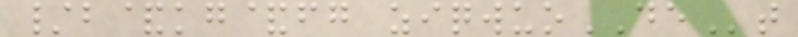/b&kg&fg ziqwuoDEt
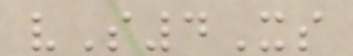vS4Xs
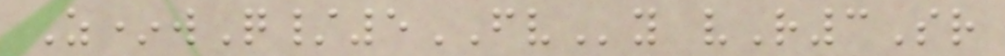Z*wQ/5FVy vR3Sr
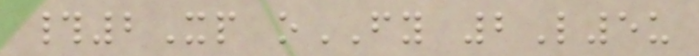#2Xp oFY 2L5u
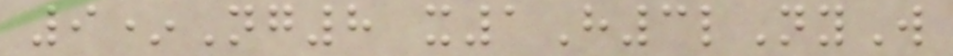9*Ng8 x1H3lNyW
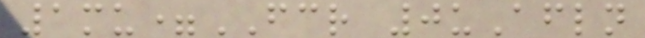1mu=FCR 0uAfln
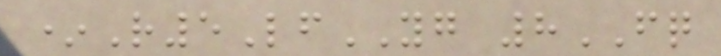*R5LfYG 8FQ
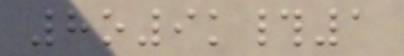8o9k#1
